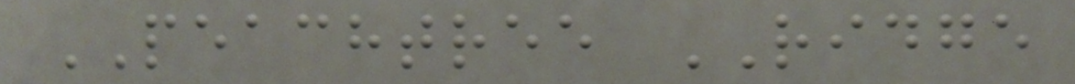PEACHTREE RIDGE
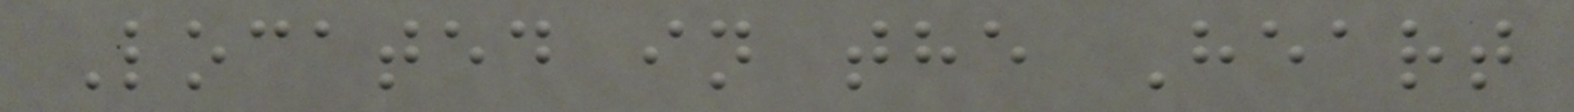Located in the Heart
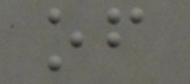of
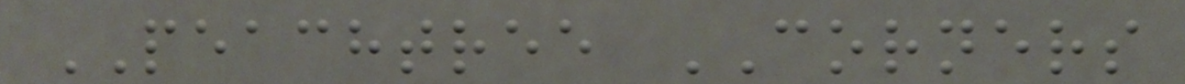PEACHTREE CORNERS
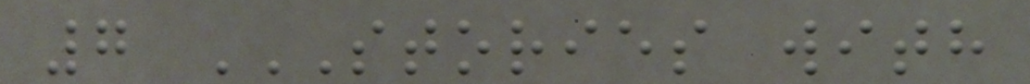7 STORIES WITH
